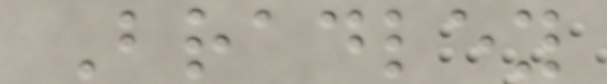Bradley
